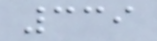339
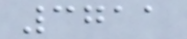3711
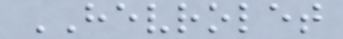HEVROLET
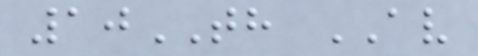10TH AV
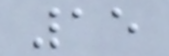15
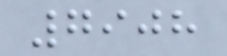7908
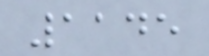1145
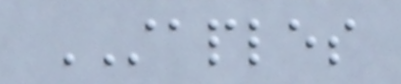STAPLES
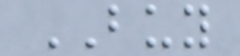BUY
